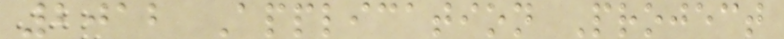2012 Application Project
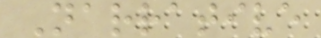Narrative
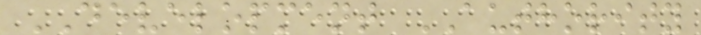DEVELOPMENT AUTHORITY
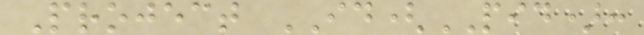Project ID(PID):
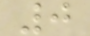0
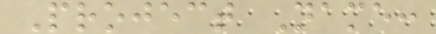Project Name:
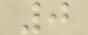0
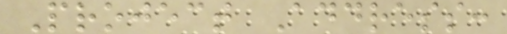Project Address:
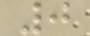0
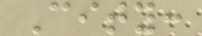City:
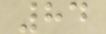84
